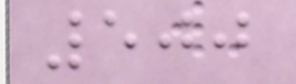500
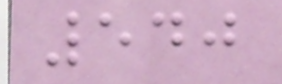540
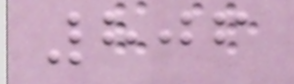806
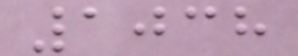1038
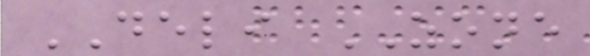DELI ZONE
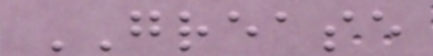GREASE
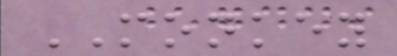MONKEY
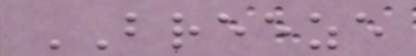BREEZE
